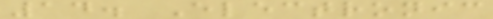14. Electronic
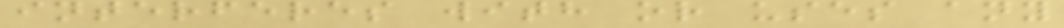interferes with or uses any
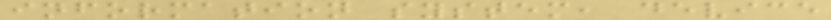information system, device
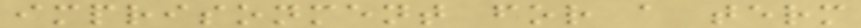imprisonment for a term
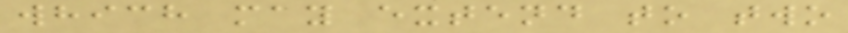which may extend to two
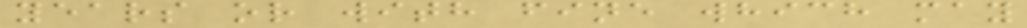years or with fine which may
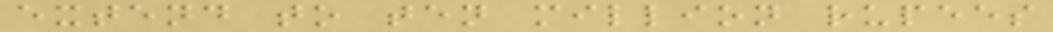extend to ten million rupees
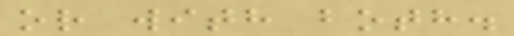or with both.
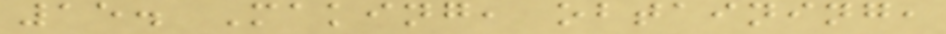15. Making, obtaining,
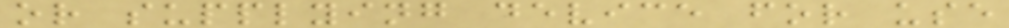or supplying device for use
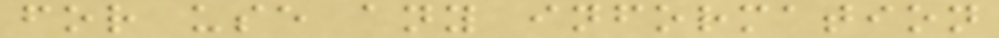for use any information
